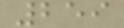259
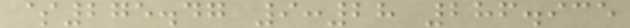$275.47 9:28 286.935
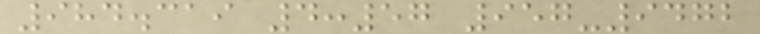984.319 4:57 957-9472
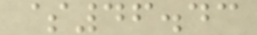$46.43
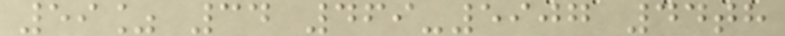59% 34 469-5907 44th
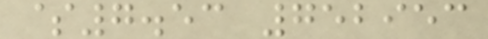$7.53 752953
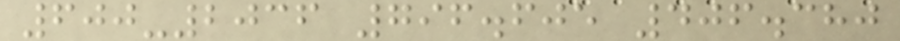600-2036 796.605 406.380
